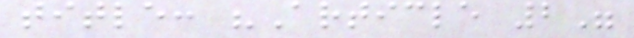title: "Article 2"
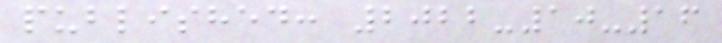published: 2022-10-16
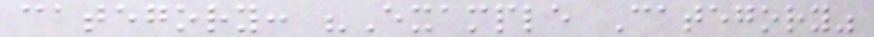category: "Example Category"
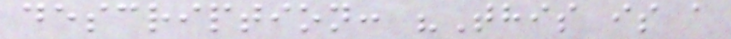description: "This is a
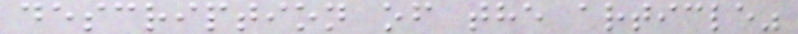description of the article"
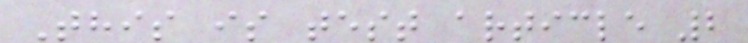This is test article 2
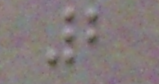2
